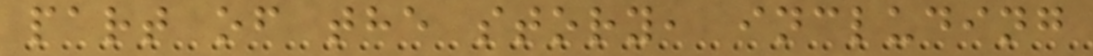part of the story, including
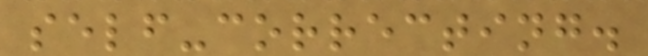self-correcting.
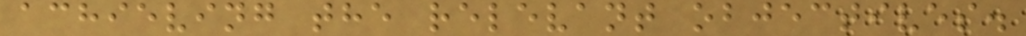achieving the relevant objectives.
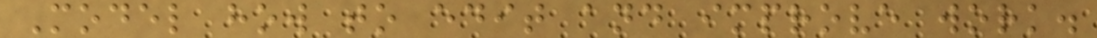Model how to edit and improve work.
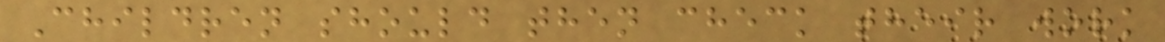Children should then check their work
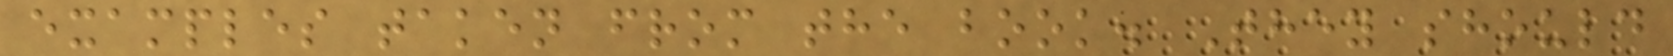examples taken from the book. They should
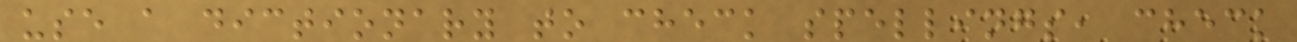use a dictionary to check spellings, check
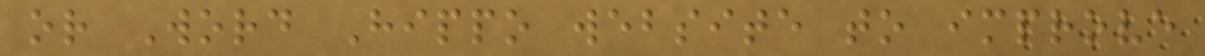or Word Hippo website to improve
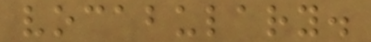vocabulary.
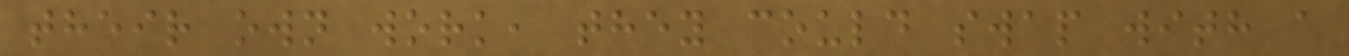their own work, they could swap with a
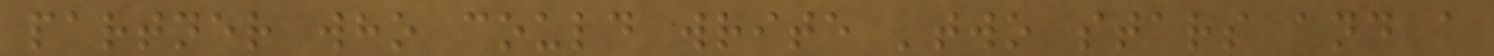partner who could write 'two stars and a
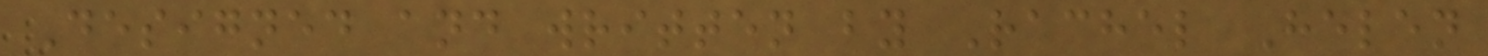Designed and written by Rachel Helen
